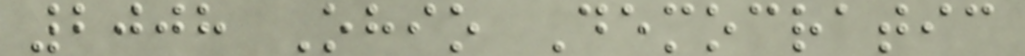2008 Ohio Democratic
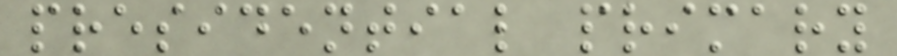presidential primary
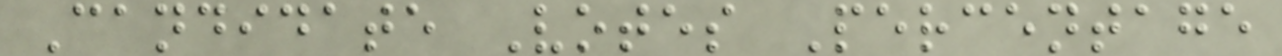Candidate Votes Percentage
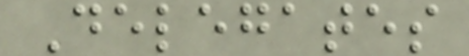Delegates
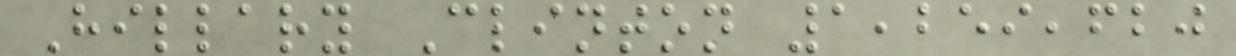Hillary Clinton 1,259,620
